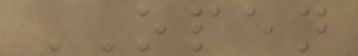OPEN
